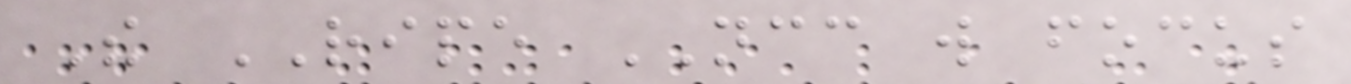The RIPE NCC will focus
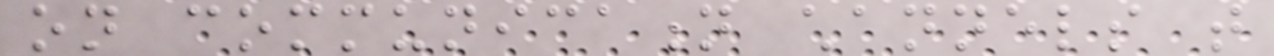on communication channels that
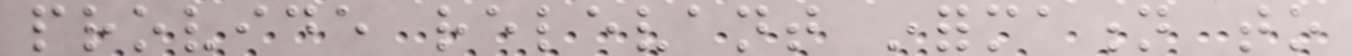provide relevant information to
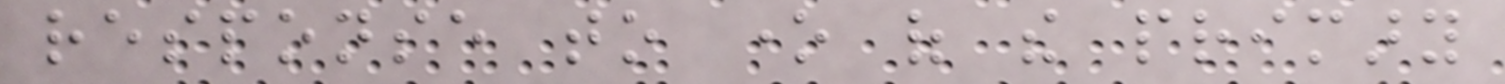response to one of the primary
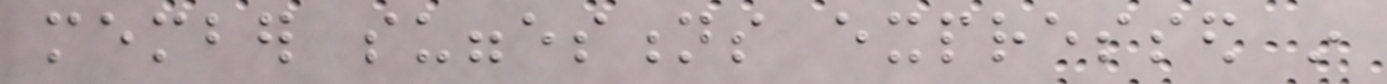member suggestions expressed in
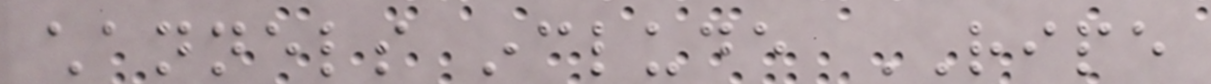channels include RIPE
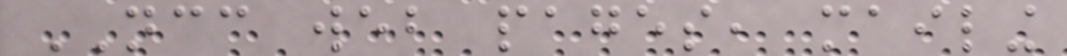NCC web pages, mailing
